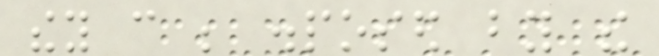they can be disposed by the
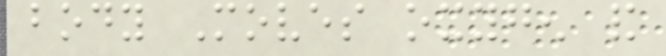body Moves oxygen and
